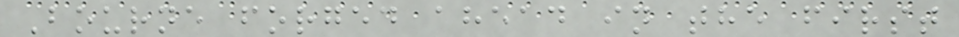Bourne forged ahead in the first
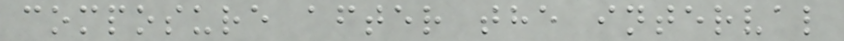composure after the interval
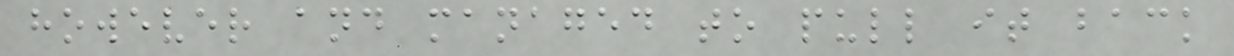however and managed to pull it back
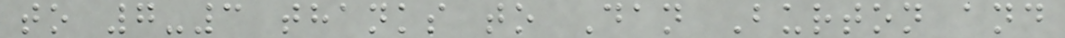to 7-3 thanks to Dan Burton and
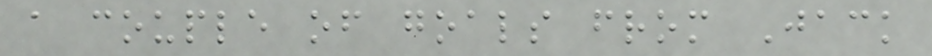a couple of goals from Jack
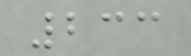233
